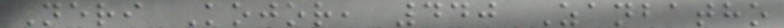Neri Kojor, 440 Zanbatho
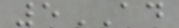5AD
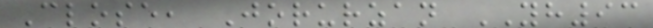Close, Jorurzan YH93
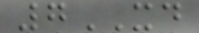7XD
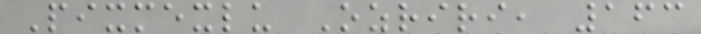Pixmexlu Ozriri, 163
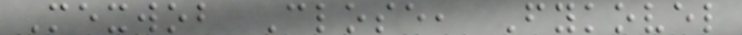Mexwob Close, Fykovel
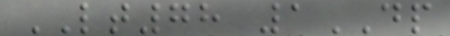LT78 1DP
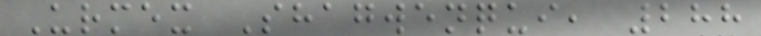Urmex Shagwenqui, 288
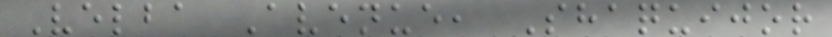Velba Avenue, Shaquijor
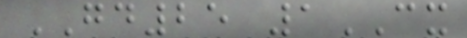GD25 1CX
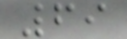69
